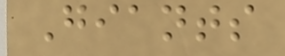Giants
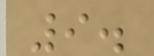9.
